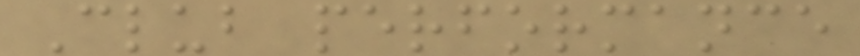Club performance
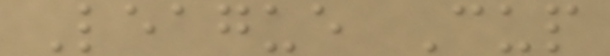League Cup
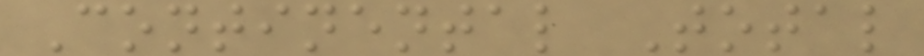Continental Total
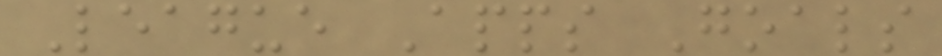League Apps Goals
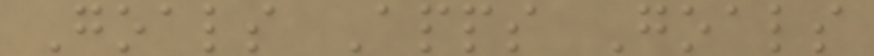Goals Apps Goals
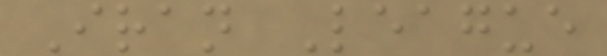Iran League
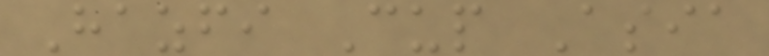Hazfi Cup Asia
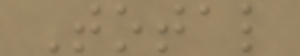Total
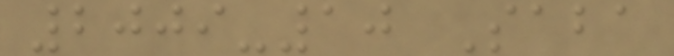2009-10 Saba
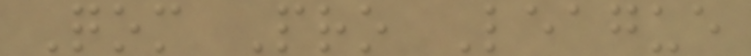Qom Pro League
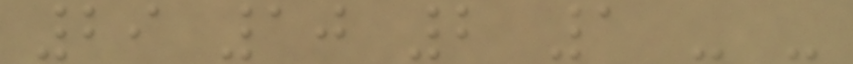29 10 2 1 - -
